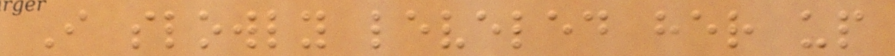I slowly leveled her up
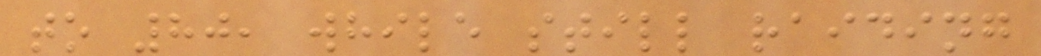to 80, while still raiding
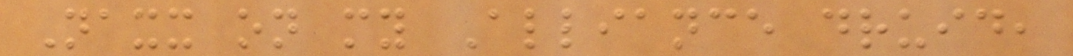Naxx on my Alliance druid,
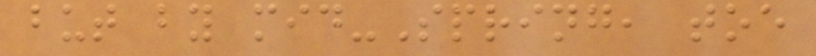but by mid-Spring, toe
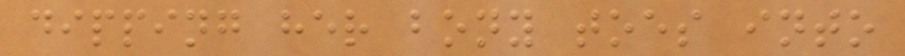dipping her bony toes into
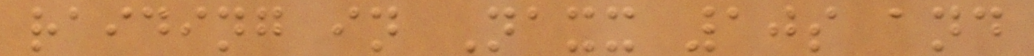raiding in Naxx 10s and
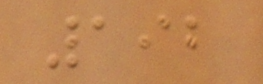192
